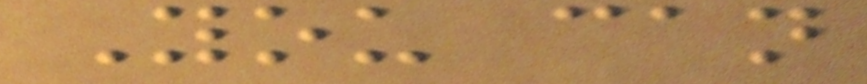You can
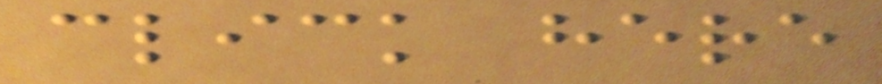click here
